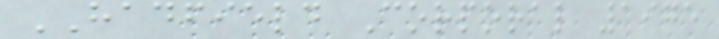HADFIELD Corporal 1975
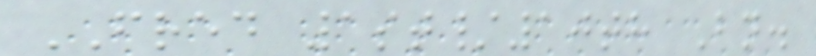FRED 1st/10th Bn.
